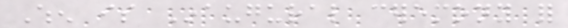When is Inaugural ceremony for
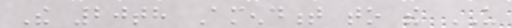The 20th Amendment to the US
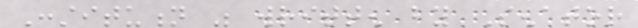Constitution was written by Senator
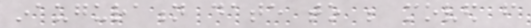inauguration date to be moved from
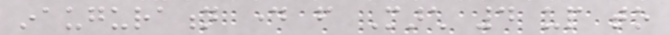inauguration day from March 4 up to
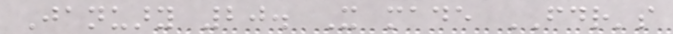January 20. It made FDR's
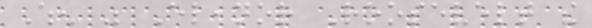When was Eleanor Roosevelt the
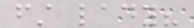first lady?
